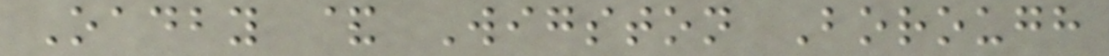Oadby & Wigston Borough
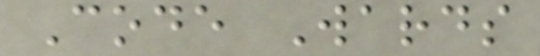Code Wards
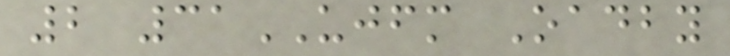2 31UJFM Oadby
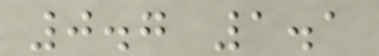0.7 1.1
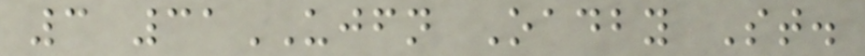3 31UJFN Oadby St.
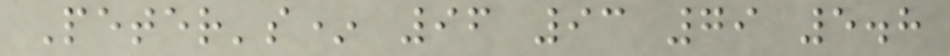Peter's* 96 93 79 5.8
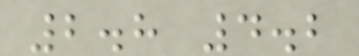2.8 4.2
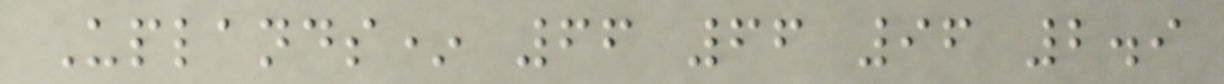Uplands* 66 66 96 2.9
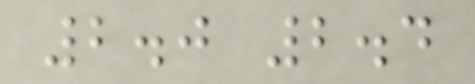2.0 2.4
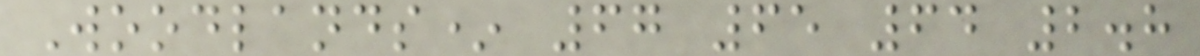Woodlands* 67 65 64 2.8
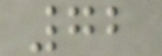72
